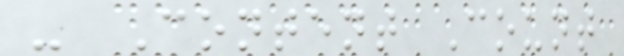- Content Count
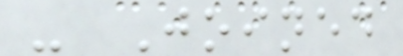- Joined
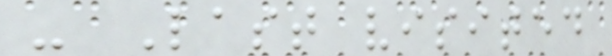- Last visited
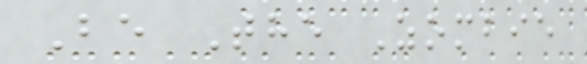Be The Zombie
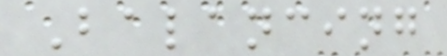Balancing
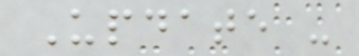Update -
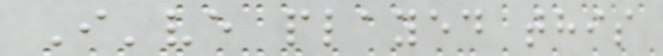I've played this
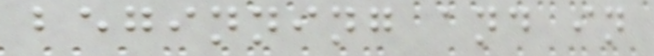beginning and in
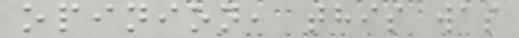opinion, this was
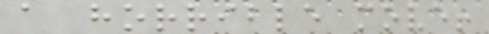a horrible move!
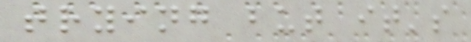trying but it's
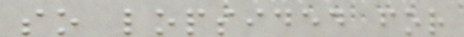so lopsided for
